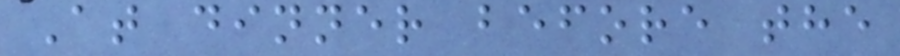At dinner before the
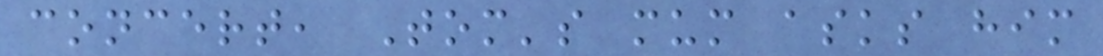concert, Tom's mum asks him
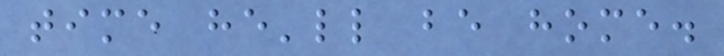time he'll be home.
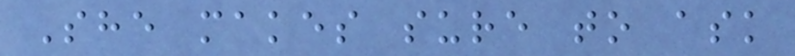She makes sure to ask
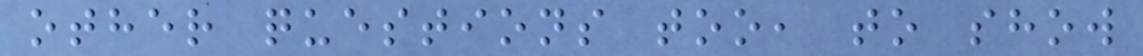other questions too, to show
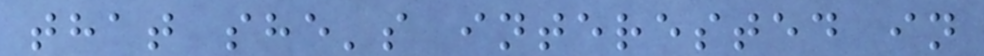that she's interested in
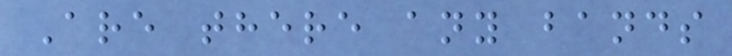Are there any bands
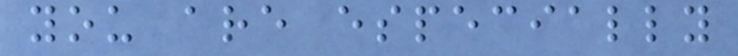you are especially
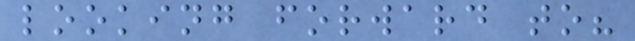looking forward to?
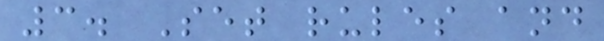3. Set rules and
